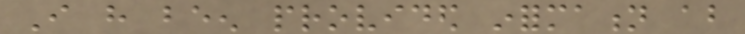I have been provided information about
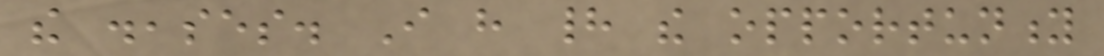the diseases. I have had the opportunity
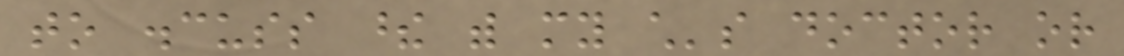to discuss these with my child's doctor or
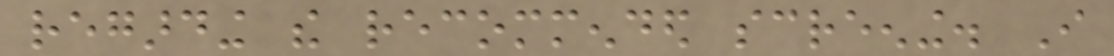regarding the recommended screening. I
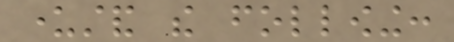understand the following:
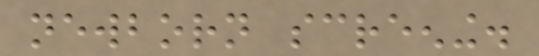newborn screening.
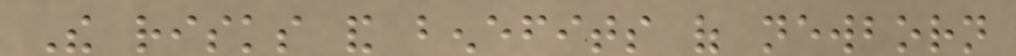The risks and benefits of newborn
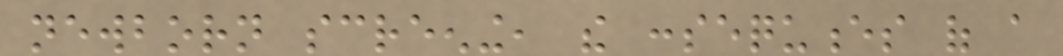newborn screening, the consequences of a
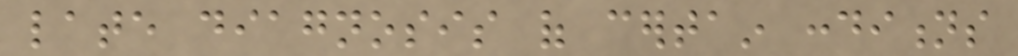late diagnosis of certain conditions
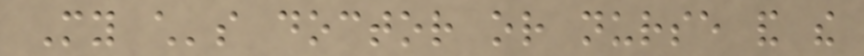My child's doctor or nurse and the
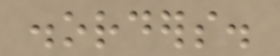disorders.
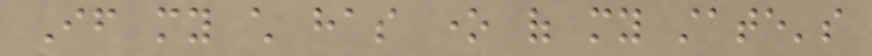If my child has one of my state's
